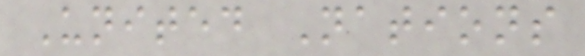United Nations
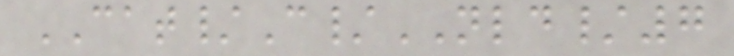CAT/C/NLD/7
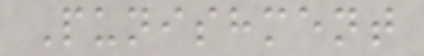Punishment
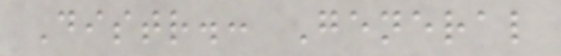Distr.: General
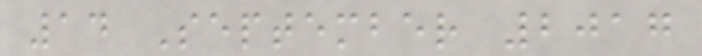14 September 2017
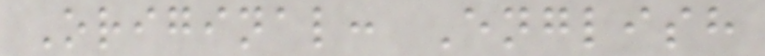Original: English
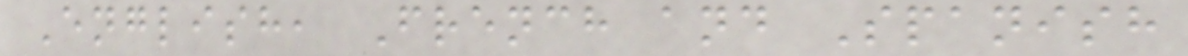English, French and Spanish
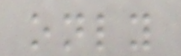only
